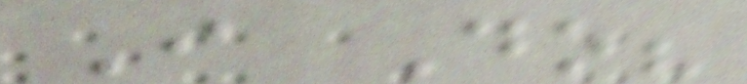I Do?
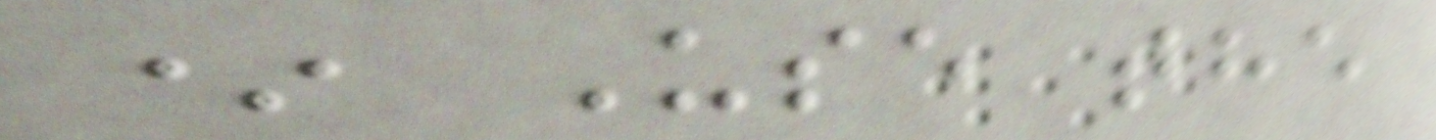* Use the
